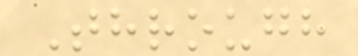Through
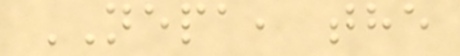NEPA, the
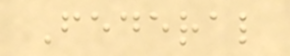Federal
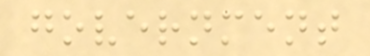government
